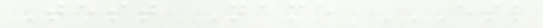Test Name ESL
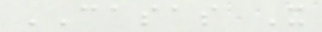CASAS X
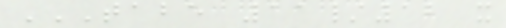TABE 11/12 X
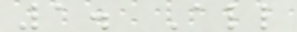1. All
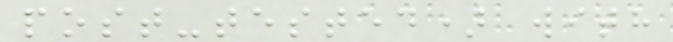post-tested) with
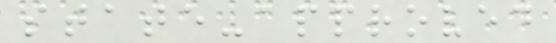state-approved
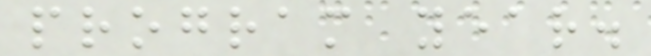program year.
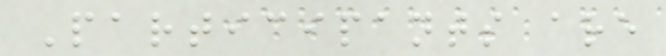Participants are
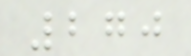270
